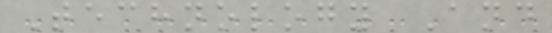Technology And
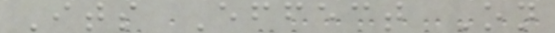Its Effect On
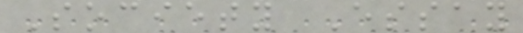Society Essay
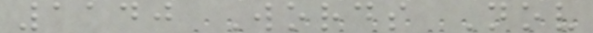1140 Words Nov
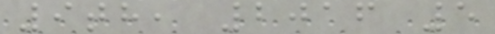9th, 2016 5
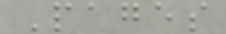Pages
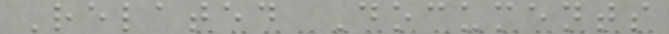Related Documents
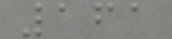161
